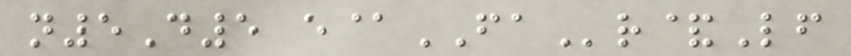n5D5 e@FAr&Lf
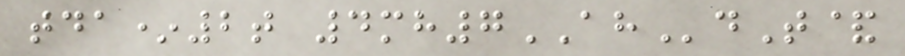tda*2t 4mh7AHdT&
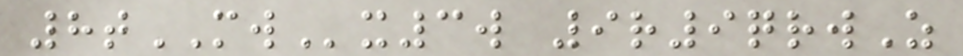8tMWx3w 9r9qrwZ
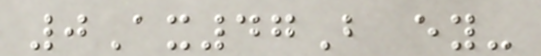0Ax47B ey-
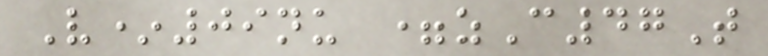V*09nu =zC47T
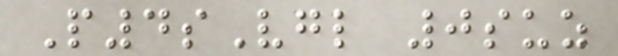P4sVgl 0suz
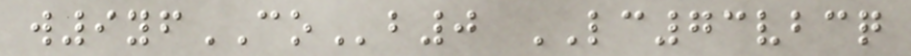w9yfCOb0 LC73vbcq
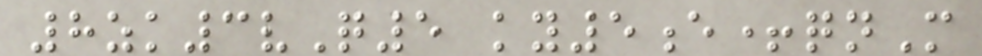8zk3vQ5 ky5e+qnM
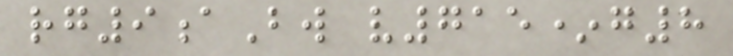rg9aBw v715*g8
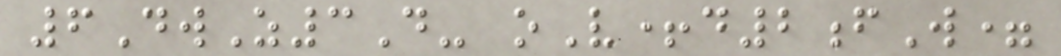6DwZ3D- oV+d2fW=
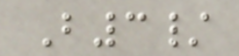B3/
